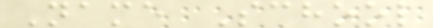Name School
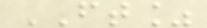FT%
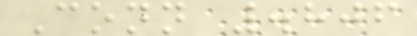Conn .806
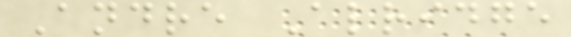Andre Alridge
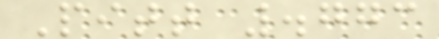Pitt .773
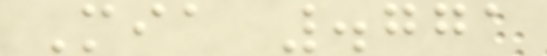Mia .771
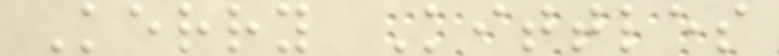Kerry Kittles
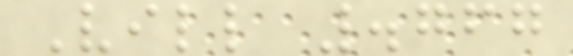Vill .767
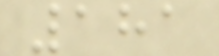181
